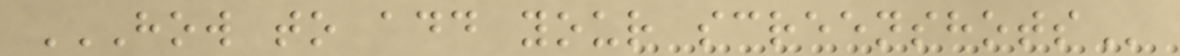HOW TO ADD YOUR SCREENSHOTS
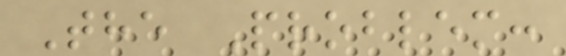The Problem:
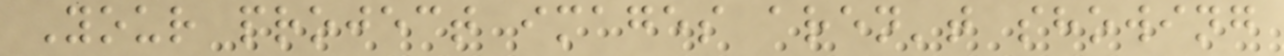Your project images aren't showing
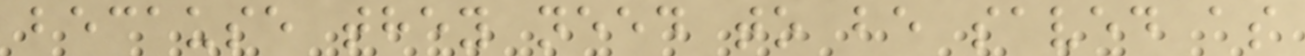because they need to be saved as
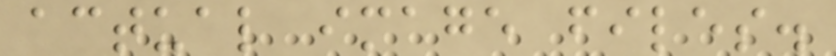actual image files.
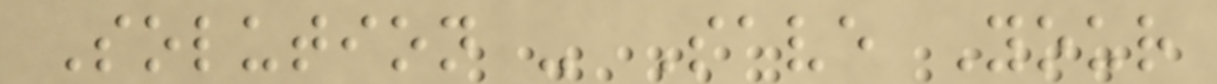Solution - Save Your
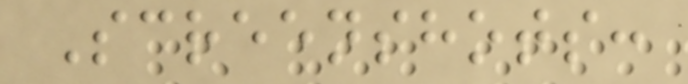Screenshots:
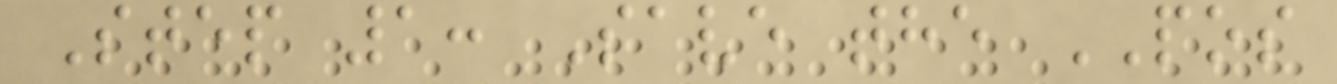Step 1: Save the POS
